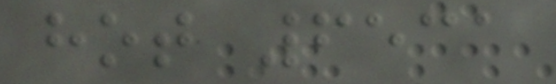hot 6531
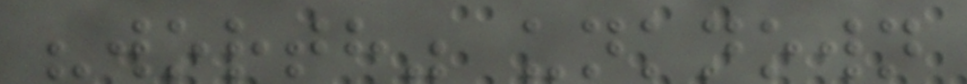"worth" unknown
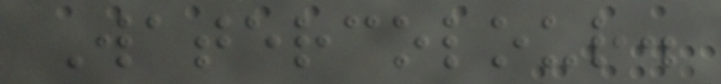Watercolour.
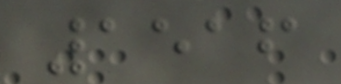1516
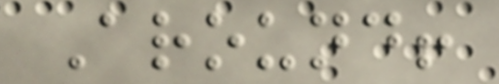Around!
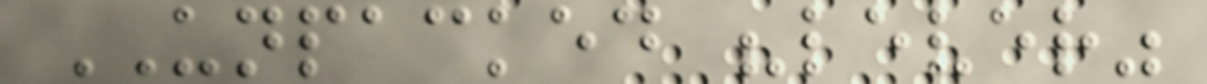UNPACKED "lever"
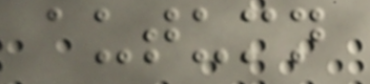autumn
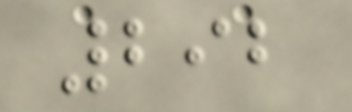292
